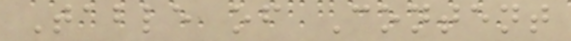Table of Content
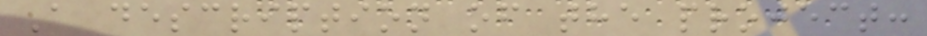A description of the project:
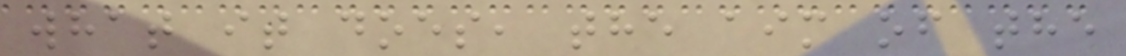what it does, the aim of the
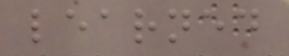learned
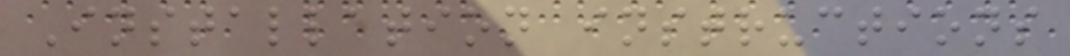Installation instructions
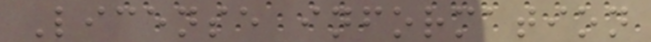License information
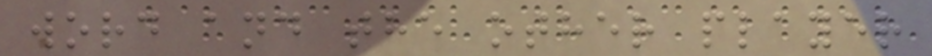word and the other player
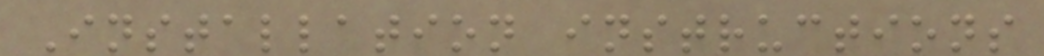Installation instructions
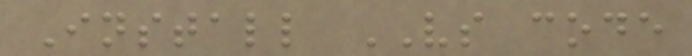Install VS code
